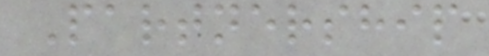Partnership
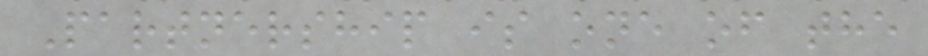Partnership is one of the
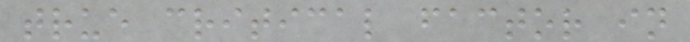true critical factor in
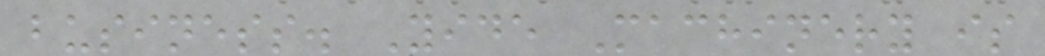business. Yide Machinery is
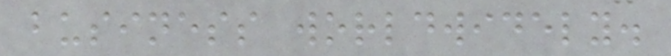business worldwidely.
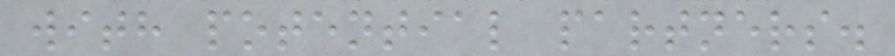with potential partners.
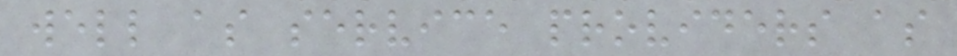well as service providers as
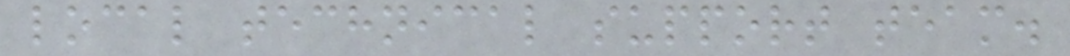local technical support team.
